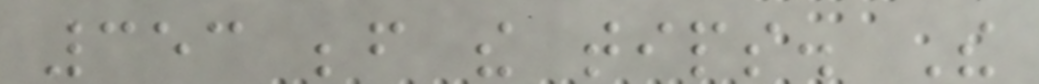353 before the tips. The
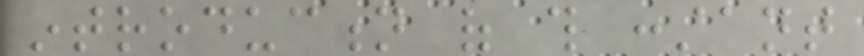introduction of this constant
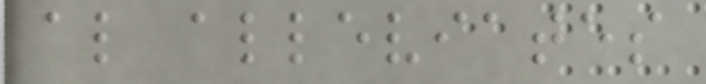also alleviates
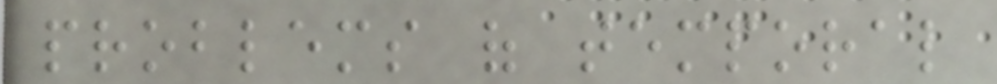problems of temporal
